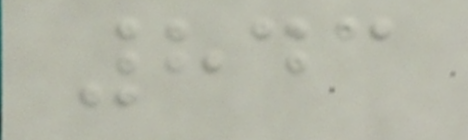843
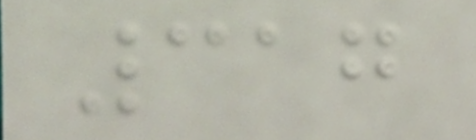317
